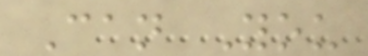Can You
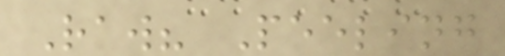Raw? Peeling
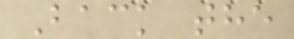Back the
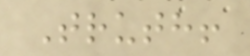Truth!
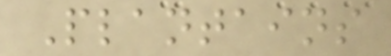Plantains
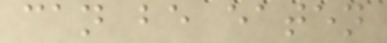can be eaten
